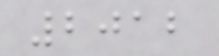2012
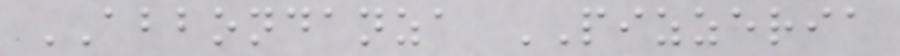ABBONDANZA PIZZERIA
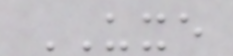UXE
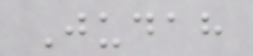Judah
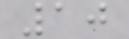10
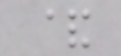&
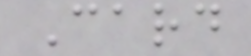Card
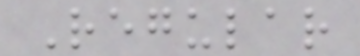Regular
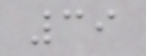39
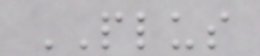PLUS
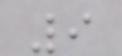9
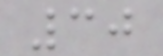30
